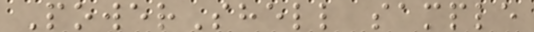PowerShell sample
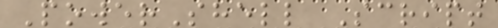PowerShell Script
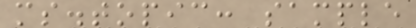ms.topic: sample
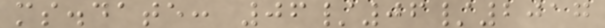ms.date: 06/06/2017
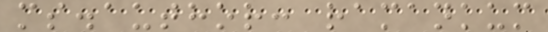ms.author: ramankum
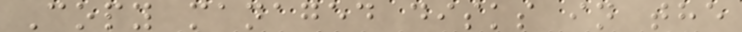Copy managed disks in the
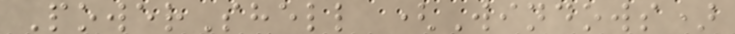PowerShell (Windows)
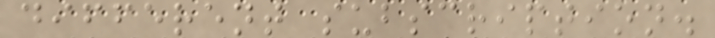different subscription.
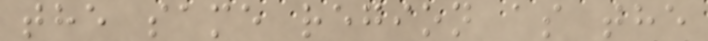the same region as the
